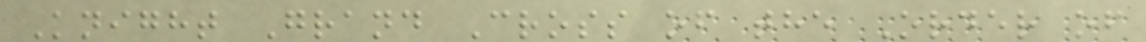Knight Grand Cross of the Order of
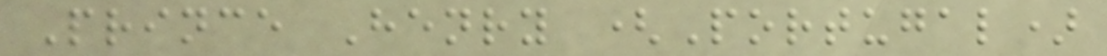Prince Henry (Portugal)
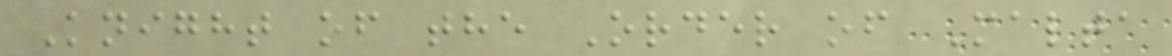Knight of the Order of Malta
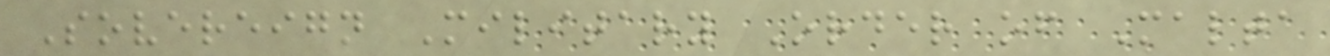Sovereign Military Order of Malta
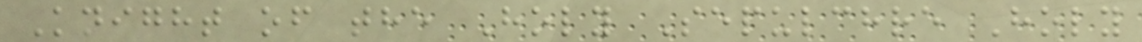Knight of the Holy Sepulchre Holy
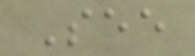See
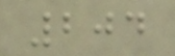204
